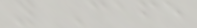y Cafe
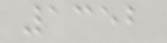1352
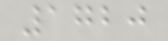1720
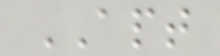APT
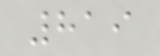819
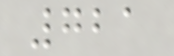721
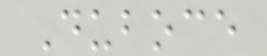Duboce
